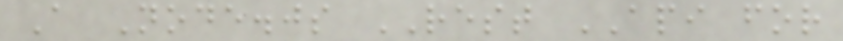A Node.js REST API for
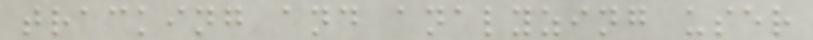tracking and analyzing user
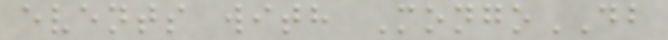events with MongoDB
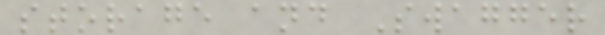storage and Swagger
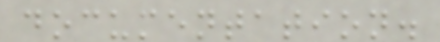documentation.
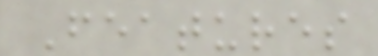Features
